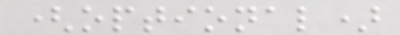(optional)
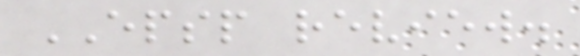EPSP review.
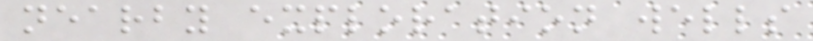nearby exploration wells
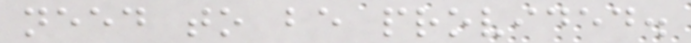need to be provided.
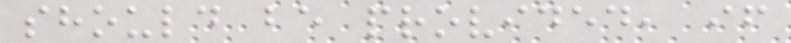should be provided, if
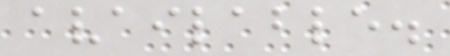available.
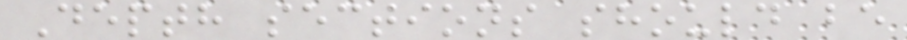Depth sections should be
